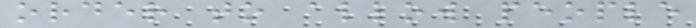order to allow people
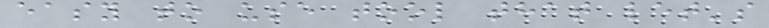easy to use tool that let's
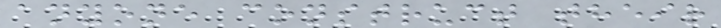anyone construct their
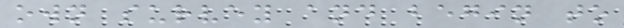own survey and begin to
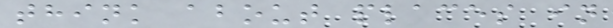think about places in
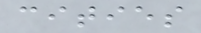cities
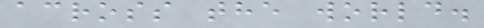across the world.
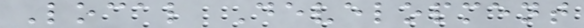Local Development
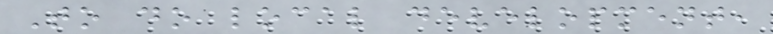To do local development,
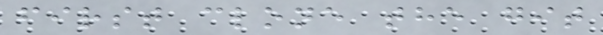first clone the git
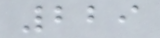229
